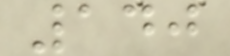140
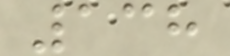138
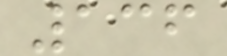136
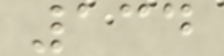134
